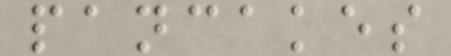pancakes
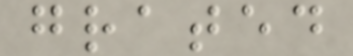grated
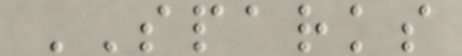SPARKS
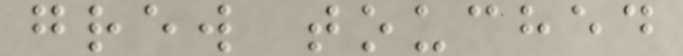grew touched
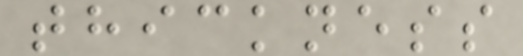thickness
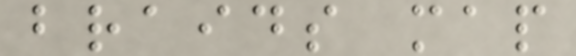braids map
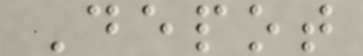Depot
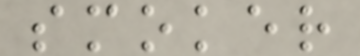smoker
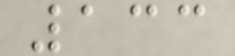133
